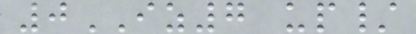0IZ7 up/
